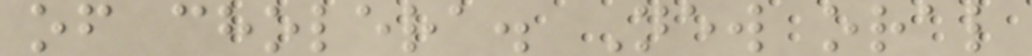of cholera. New oral
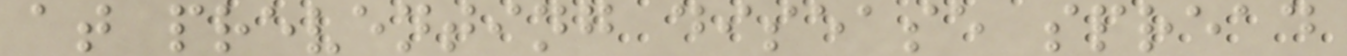at preventing disease spread
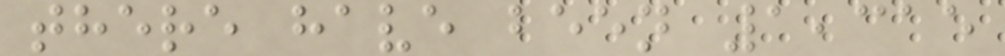there have been 1,315
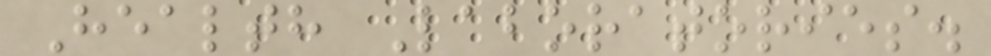Health Laboratories.
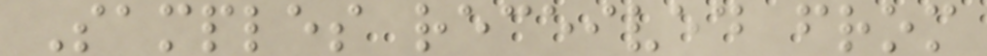Samples received from
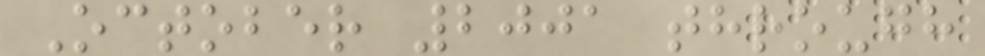October 2001 through
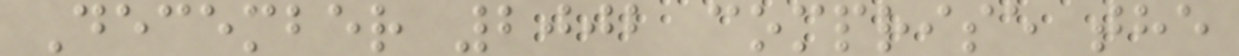December 2002 comprise the
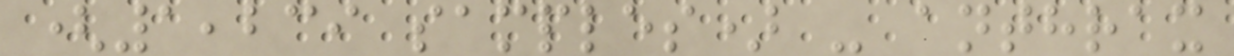(1,239 samples) - anthrax
